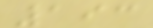193
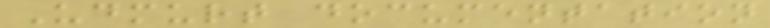Udmurt documentation
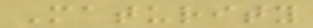Maturity
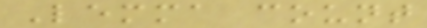Lemma count
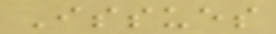Issues
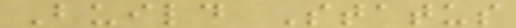Build Status
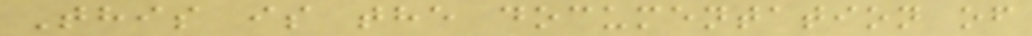This is the documentation of
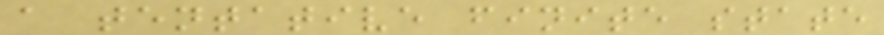a tentative finite state
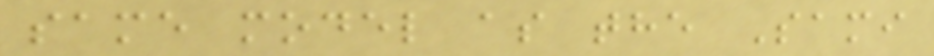same model as the Sami
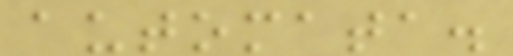automata.
